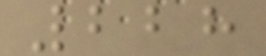228
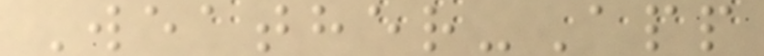Weather-App
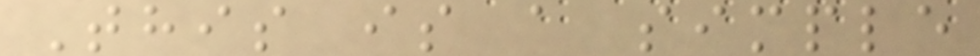This is a simple
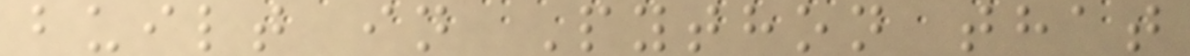built in Python that
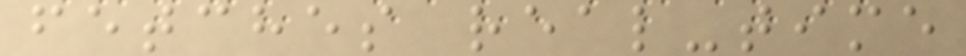fetches real-time
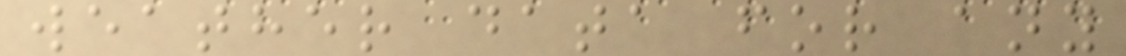weather data for any
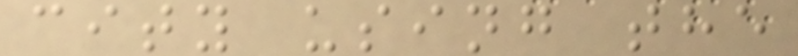city using the
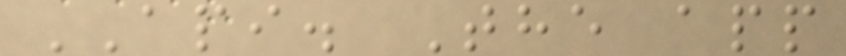API. The app
